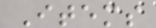Items
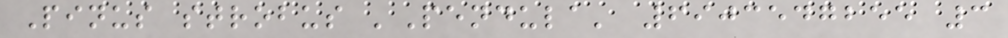Pinus strobus 'Pendula' 6903547255 3
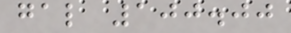gal 100.00
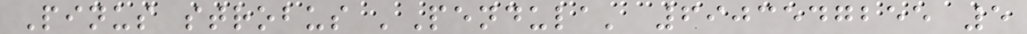Pinus strobus 'Pendula' 6903547255 5
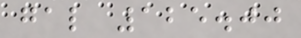gal 125.00
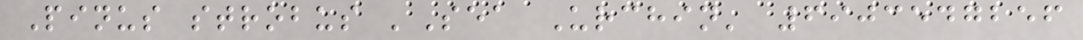Pinus strobus 'Sea Urchin' 6903547256
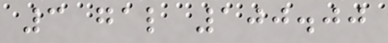3 gal 100.00
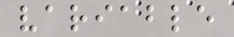variable
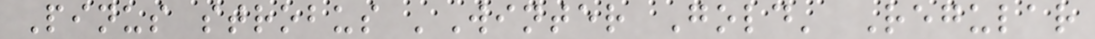Pinus strobus 'Winter Gold' Regular
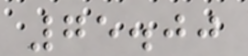75.00
